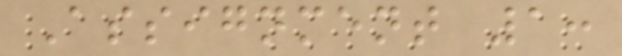Assignment 1:
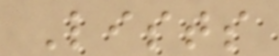Lists
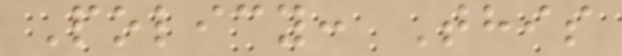Policy: This
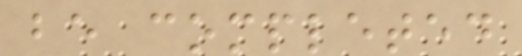be completed
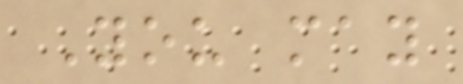You may
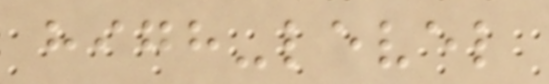high-level
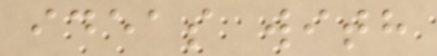ideas with
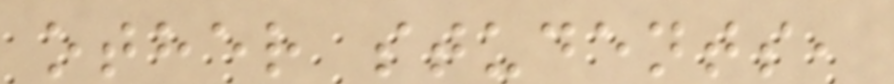other students,
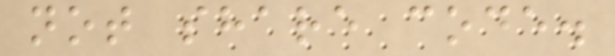not share code.
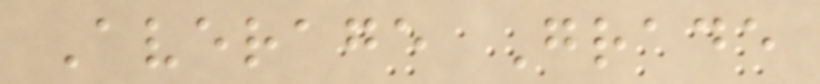Average Grade
